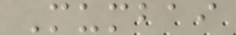Mumbai
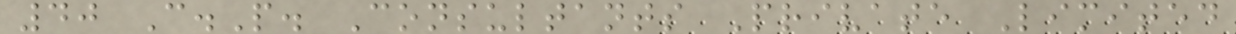40 C.P. Consultants Private Limited
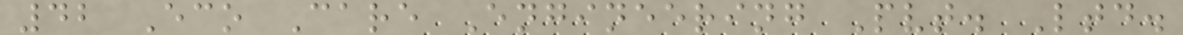42 Eco Care Engineering Pvt. Ltd.
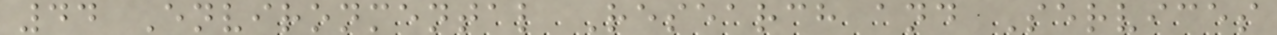44 Environmental Research and Services
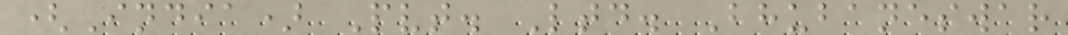(India) Pvt. Ltd. Bhubaneswar
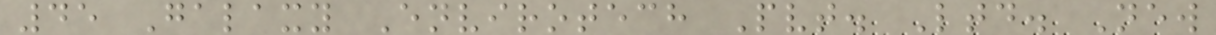45 Galaxy Envirotech Pvt. Ltd. New
